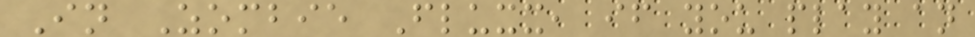In Zombie Fluxx, if you play an
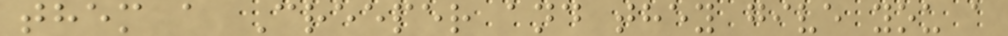them a Creeper and they give you a
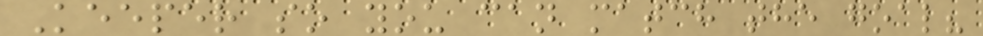Keeper so you can match the goal?
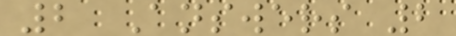2 Answers 2
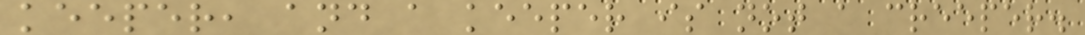keeper, and a keeper is not a creeper.
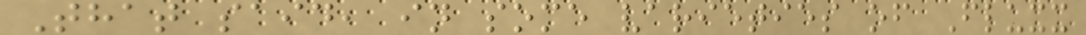That said, in some varieties of Fluxx
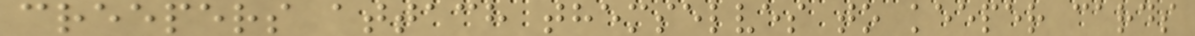creepers attach themselves to keeper cards
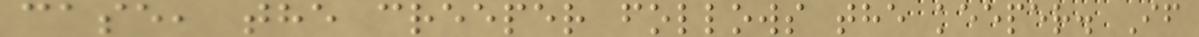case, the creeper follows the keeper. If
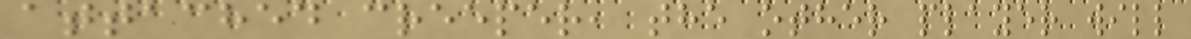attached creeper, the other player will
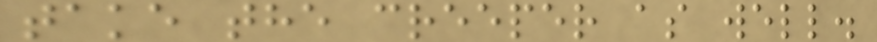take the creeper as well.
